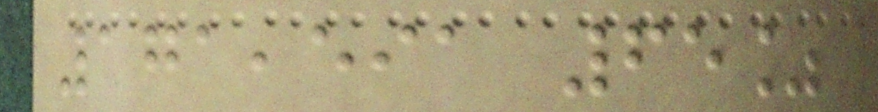171,591 65%
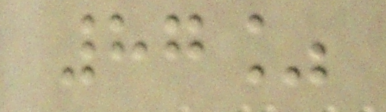87%
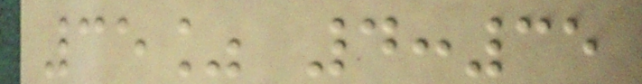35% 4:35
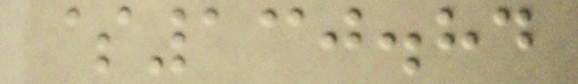$130.84
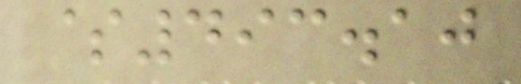$493.10
